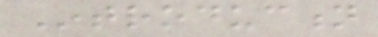Introduction
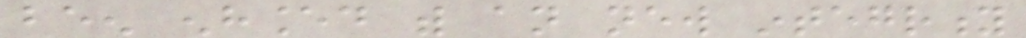been enhanced with an new integrity
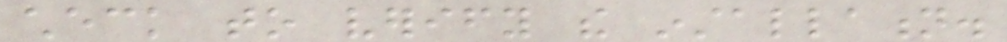check to verify the installation.
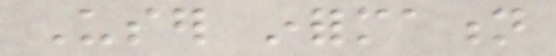User information
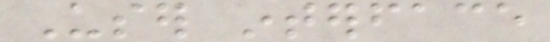User interface
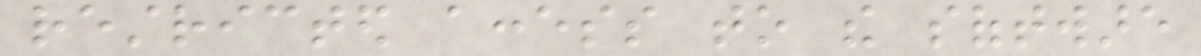restricted access to the software
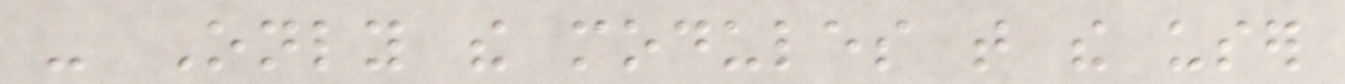- Only the modules that the user
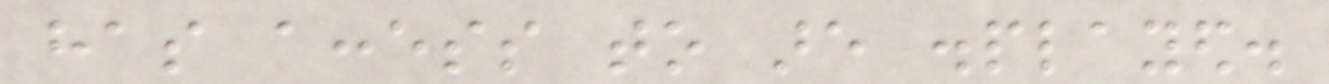has access to are displayed.
